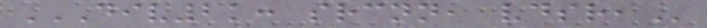DIV2K: SRCNN, VDSR,
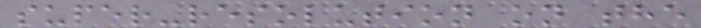super-resolution on the
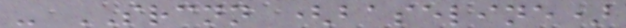- SRCNN (baseline)
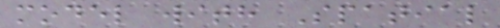model with Spatial
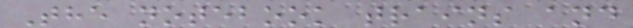The notebook trains and
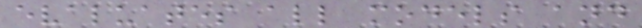evaluates all models and
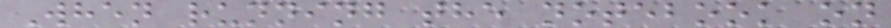When running the notebook on
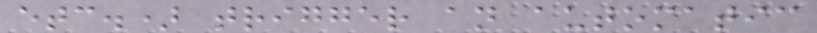etc.) trigger an automatic
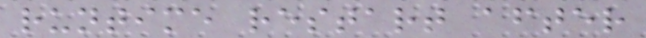runtime restart after
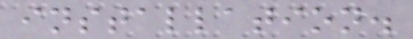installation.
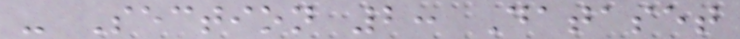- Section 2: Dataset
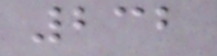232
